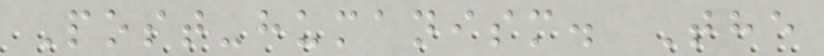Post-humanism. The
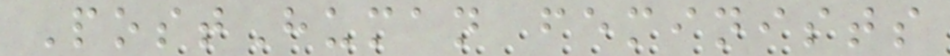PostHuman feminists
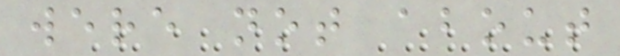were not about
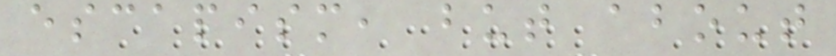escapism, but about
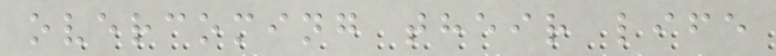overcoming their life
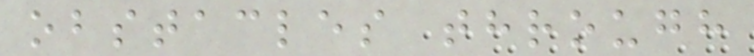obstacles through
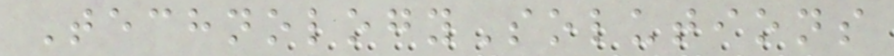TechnologySolutions
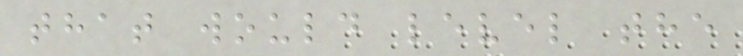that would level the
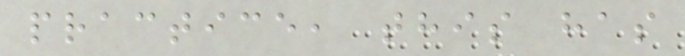practice, this has
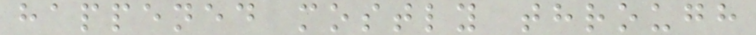happened mostly through
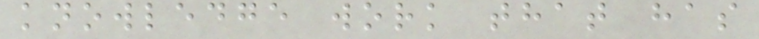knowledge work that has
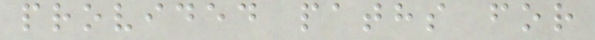provided paths for
